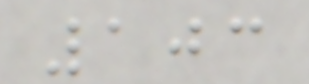103
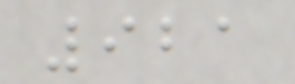921
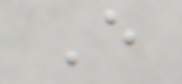E
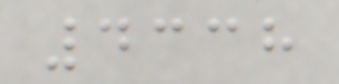4338
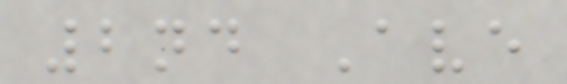2nd Ave
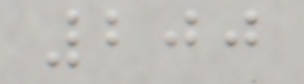200
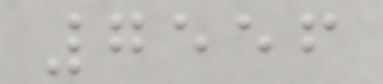7556
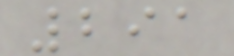291
